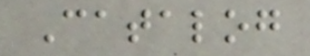Catalog
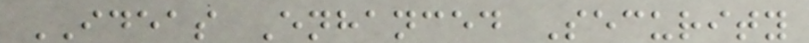IDEAS Enhanced Security
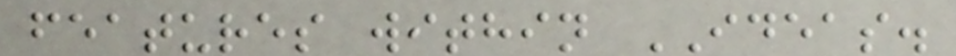features within IDEAS.
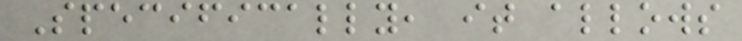Specifically, it allows
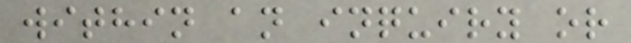within an inquiry or
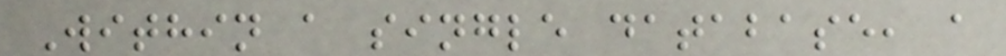Within a single database, a
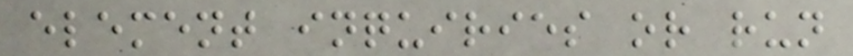element inquiries or run
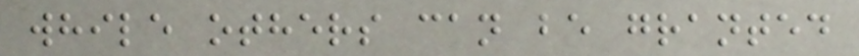while others can be granted
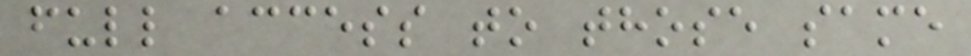full access to those same
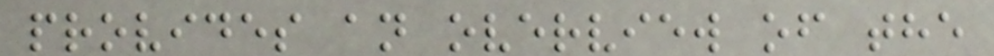provides an overview of the
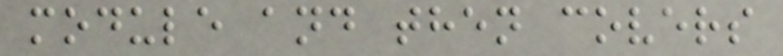module and then covers
